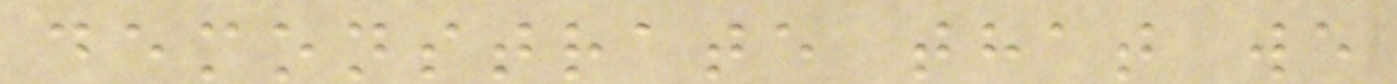demonstrate that we
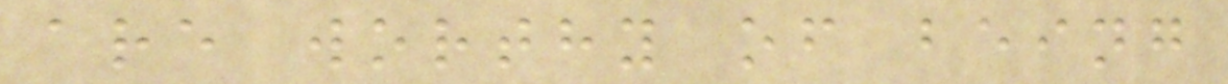are worthy of being
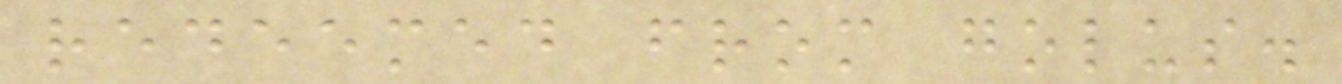redeemed from golus.
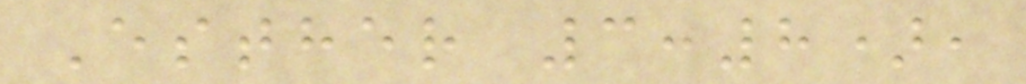Esther 3:8),
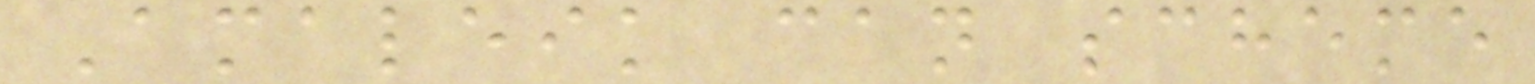Amaleik can scheme
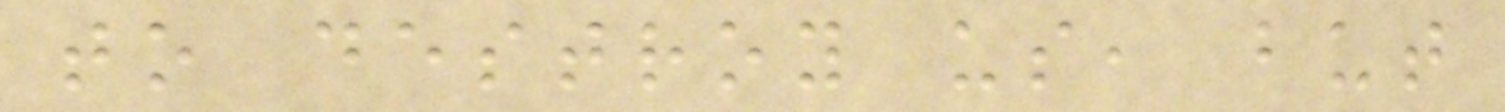to destroy us, but
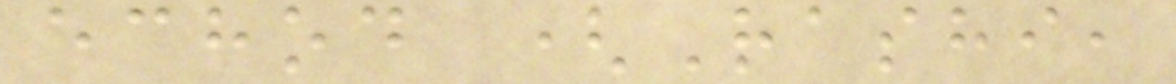echod (Rashi,
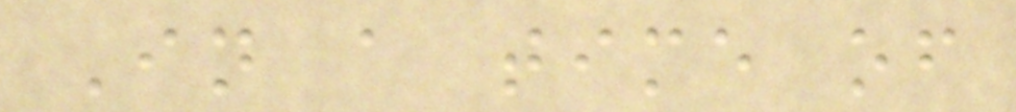In a time of
